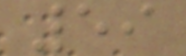59
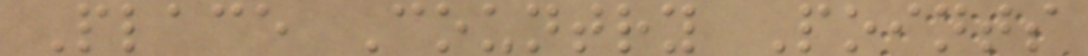Place Country Points
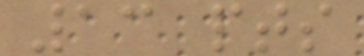13 pts
